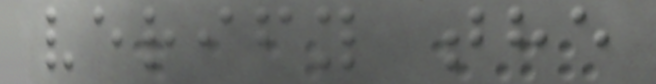verify the
